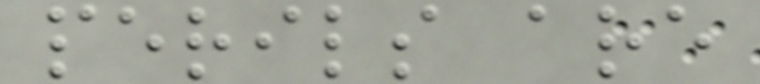perils are
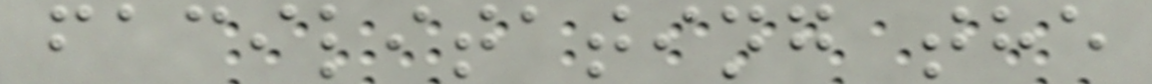facilitating the
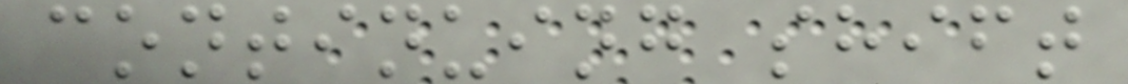continuing shift
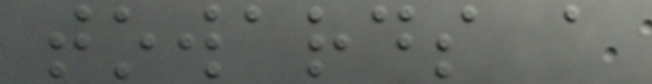towards a
